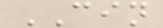CIN
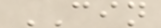CIN
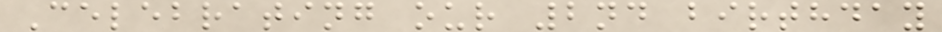Celebrating our 2nd birthday
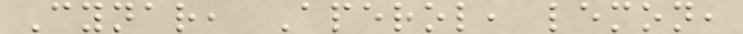Cynar, Aperol, lemon,
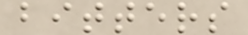bitters
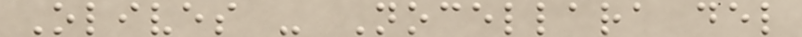Olives - Nocellara del
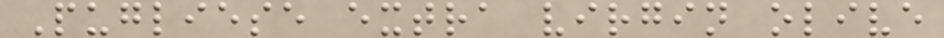Pugliese extra virgin olive
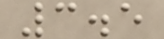3.5
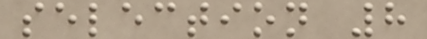selection 8
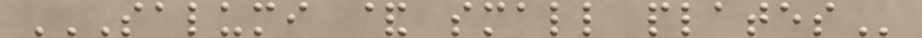SALUMI & SMALL PLATES
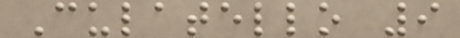Culatello 9
